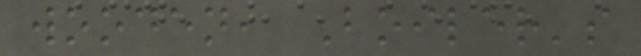wooden, Boiler's
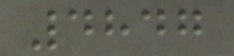4847
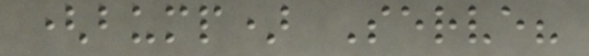(bump) Serve?
